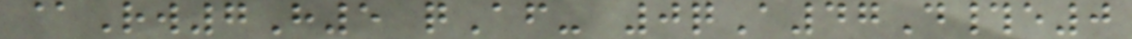@Rw7H5 qAf- 0qA47D#e0
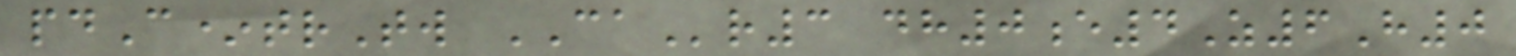pdC*trTw CAr3 dh0e4Z6H0
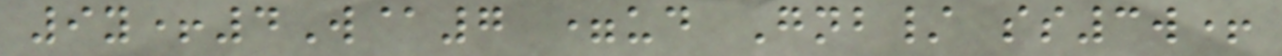9y+4W@7 =ud Gnb/ ss3w+
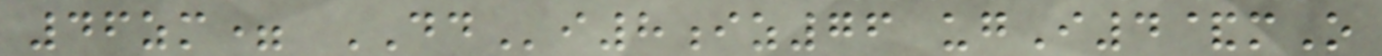46zm= DDi8iz76 ugI4&mO
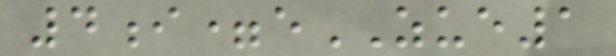4i=eZUE1
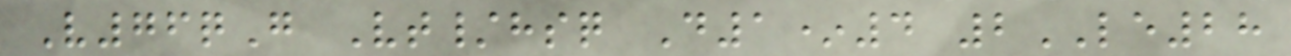V76qG Vt/hsq D1*4 2LE28
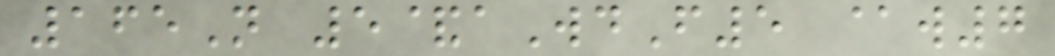165N 5&aWdF5 @w7
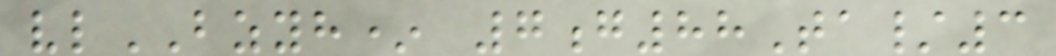vlBZYH* 7g88Ta/3
